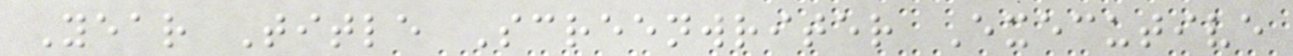Year Title Screenwriter Executive
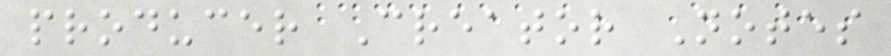producer Creator Notes
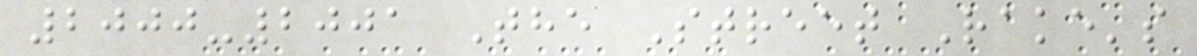2000-2001 The Street Rake's
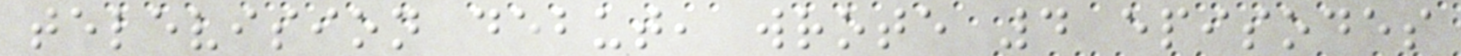television debut, wrote 4 episodes
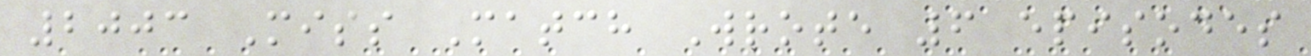2003 Miss Match Wrote 6 episodes
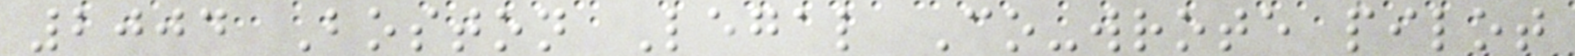2004 Boston Legal Co-wrote pilot
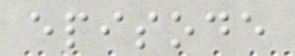episode
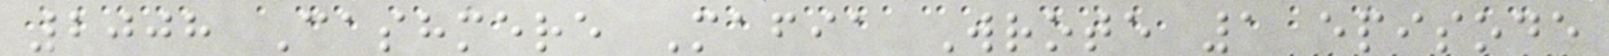2008 Cashmere Mafia Wrote 1 episode
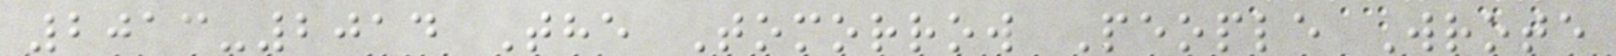2013-2014 The Tomorrow People Wrote
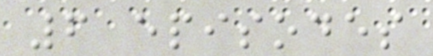6 episodes
